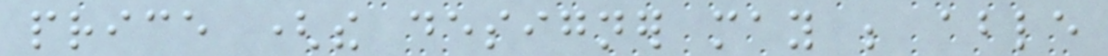price (the designer may be able
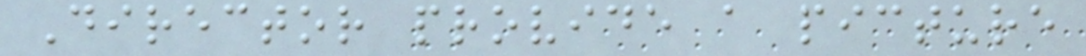Director provide a picture
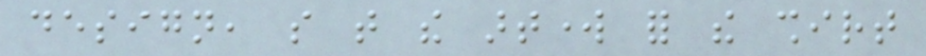design, so that the artwork for the shirt
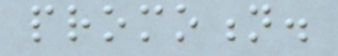promotion.
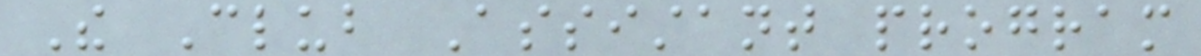The Club Assistant program
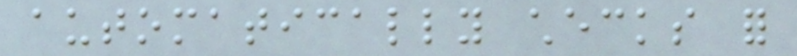automatically checks for
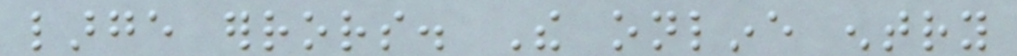large errors. The online entry
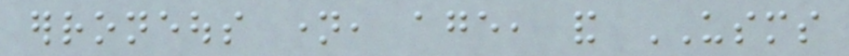erroneous name, age, and USMS
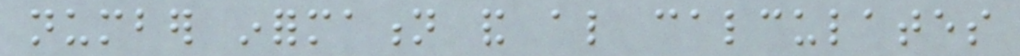number information and also calculates
